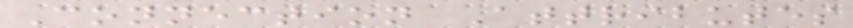Connection Attributes
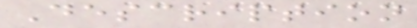Description
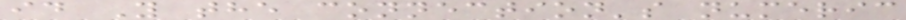id Y the connection's numeric
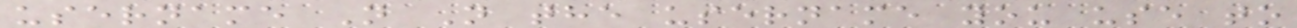username N N the username you use to
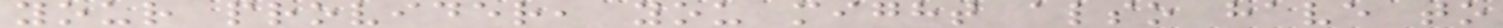your provider, you might also have to
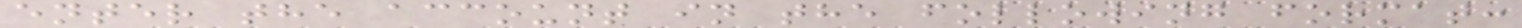enter the account in the following format:
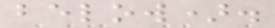below).
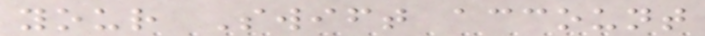your Swift account
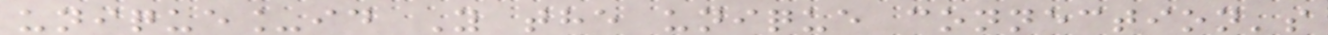unique_id Y the unique connection's
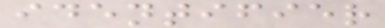identifier
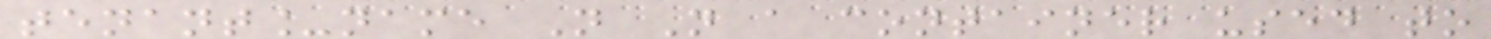tenant_name N N a container used to
